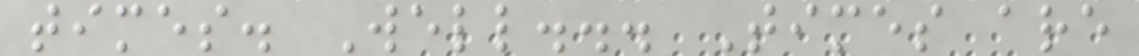times. Well... Times are
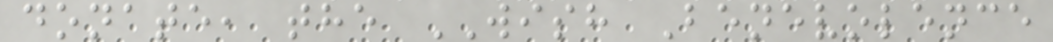donate, the WISH Benevolence
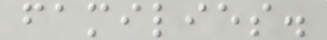families.
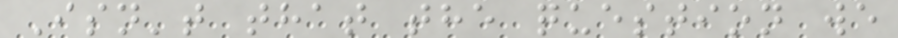Isn't that the question we
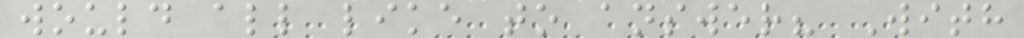would all like to answer? With
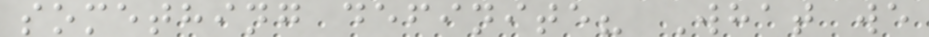something definite? What we
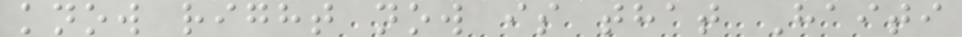know right now is that Haiti
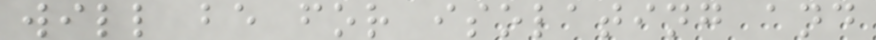will be for isolating and
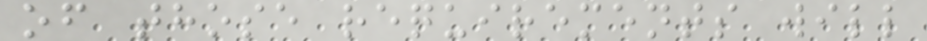of those requirements will
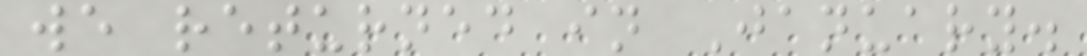we returned in January.
